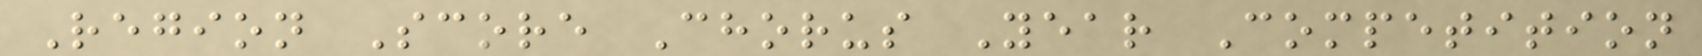Region Score Chorus Year Competition
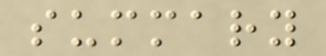summary
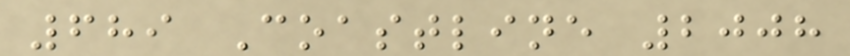689 Coastline 2008
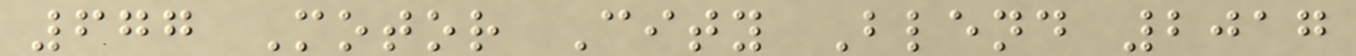677 Motor City Blend 2017
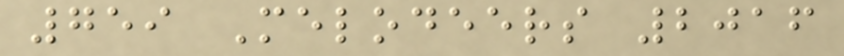759 Melodeers 2016
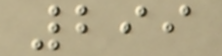299
